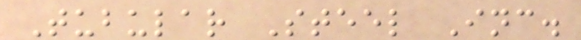Tubular Steel Inc.
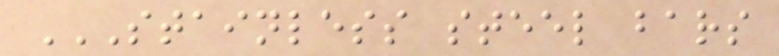STAINLESS STEEL BARS
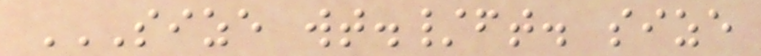SIZE WT./FT. SIZE
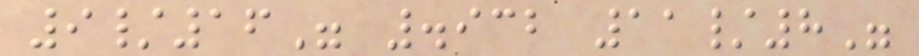9/16" .932 11/8"
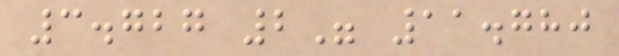3.727 2" 11.780
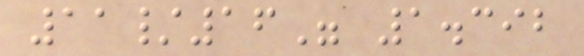11/16" 1.392
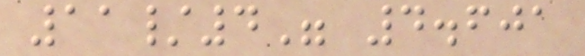11/4" 4.601
